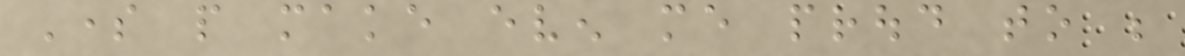Some people make even me proud to be
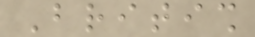British
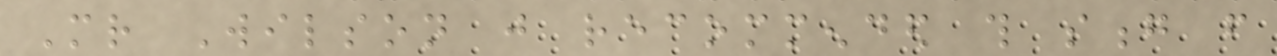Mr Wilson just recommended this song from
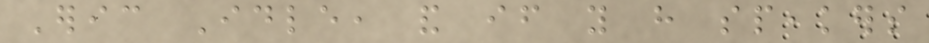Eric Idle, and if you have speakers
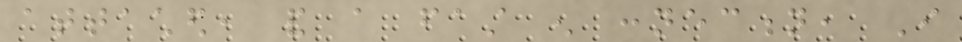attached, and a fast enough connection, I
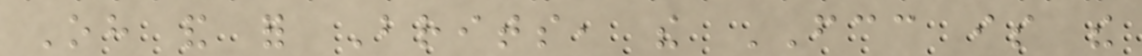Oh and for Brits, the FCC is the
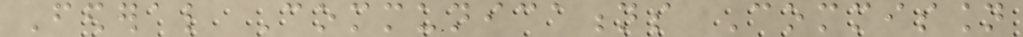Federal Communications Commission
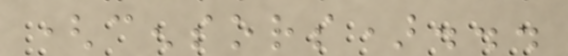(censors)...
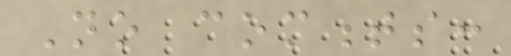No comments:
